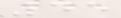45
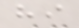hi
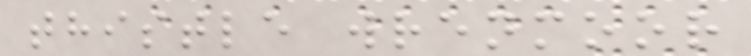thistle wrenmoor
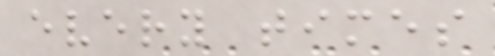every times
